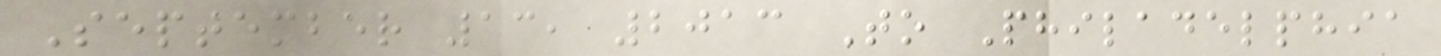September 13, 2013 To Philadelphia
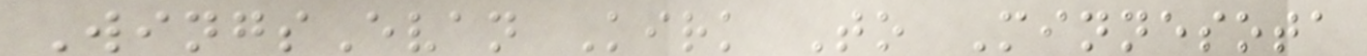WingsEvan Kirk To Minnesota
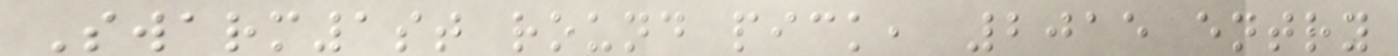Swarm1st round pick, 2015 entry
